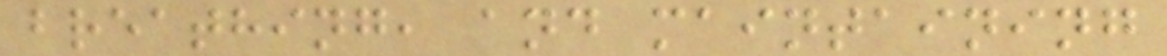breathing, and maintaining
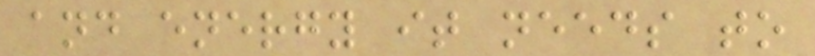and energy it needs to
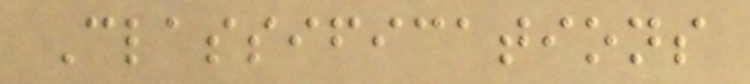Classifications
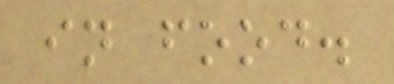in food.
